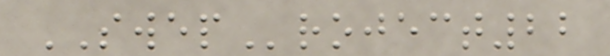SWEProject22
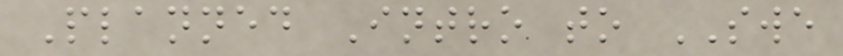Planned Intro to SWE
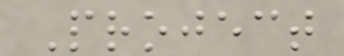Project
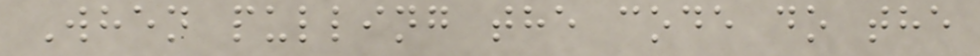When pulling the code do the
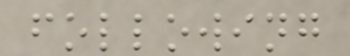following
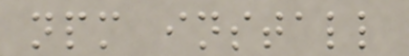npm install
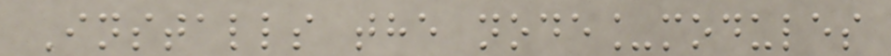Installs the node_modules
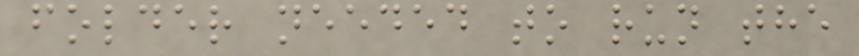folder needed to run the
